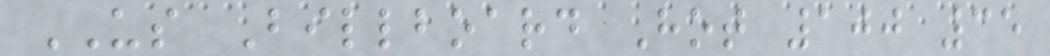US Billboard Hot 100 35
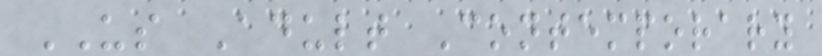US Adult Contemporary
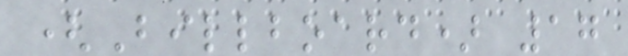(Billboard) 17
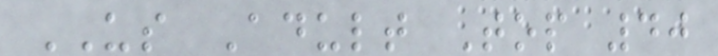US Adult Top 40
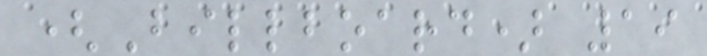(Billboard) 19
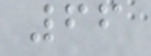66
